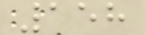158
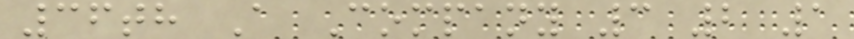36th A Company 3 2 1
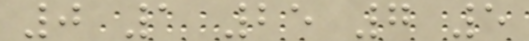0 1 25 7 5
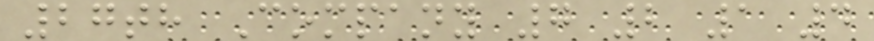27th Company 7 2 1 4
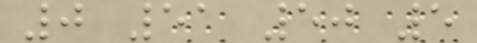0 51 50 5
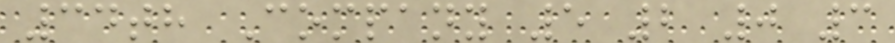34th Company 5 2 0 3
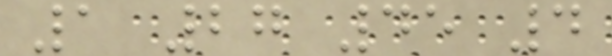1 27 45 4
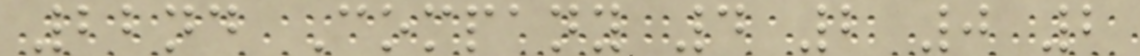22nd Company 4 2 0 2
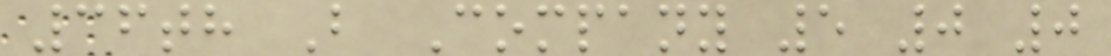36th B Company 5 0 0
